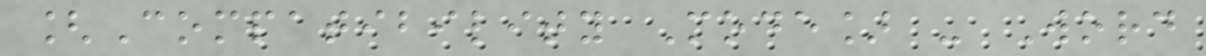[Compatibility Mode] - Word
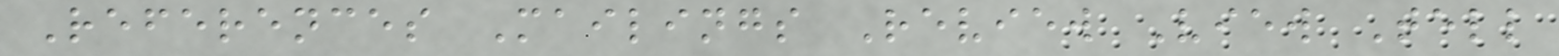References Mailings Review View Tell
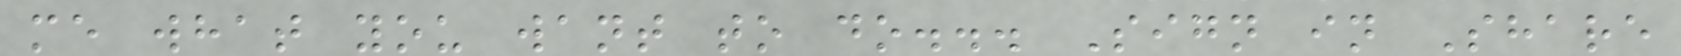me what you want to do... Sign in Share
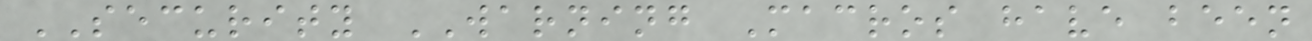SECURITY WARNING Macros have been
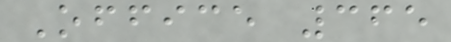Office 365
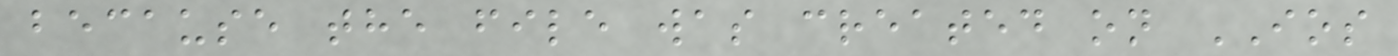because the file was created on IOS
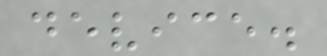device.
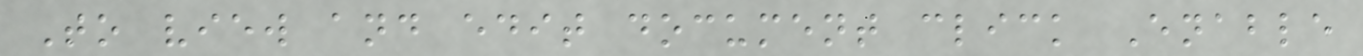To view and edit document click Enable
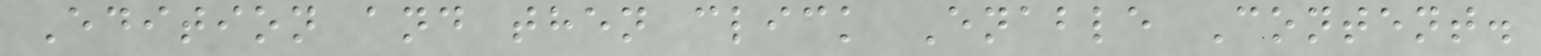Edition and then click Enable Content.
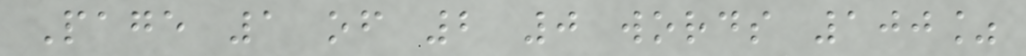Page 1 of 2 0 words 100%
